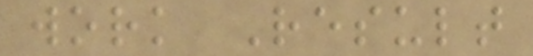work Result
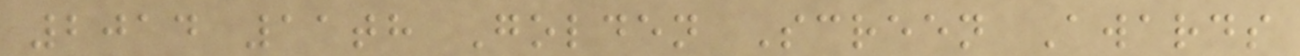2014 11th Golden Screen Awards
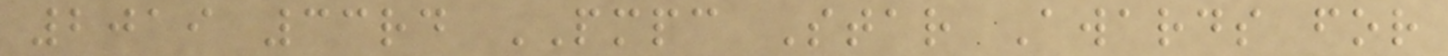2019 33rd PMPC Star Awards for
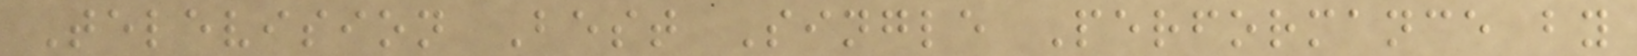Television Best Single Performance by
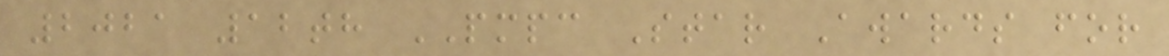2021 12th PMPC Star Awards for
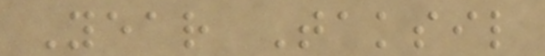Year Taksil
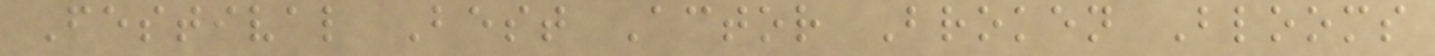Festival Best Actor Broken Blooms
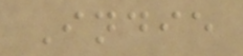Indie
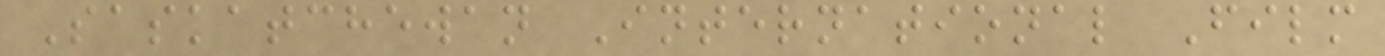Saskatchewan International Film
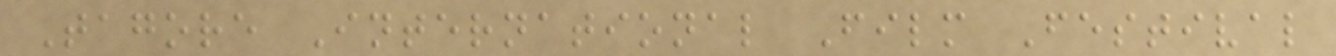Tagore International Film Festival
